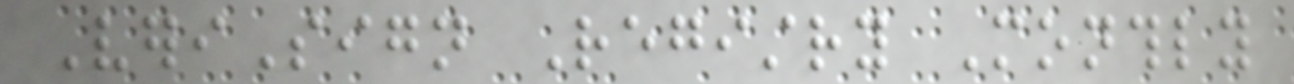VeriSign Registry Monthly
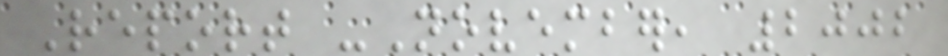Report -November, 2002
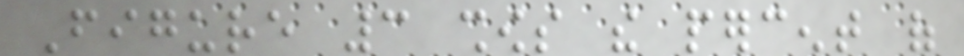Figure 3 shows the percent of
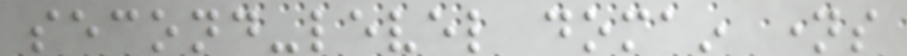second-level domain names
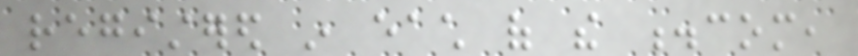registered in each of the .com,
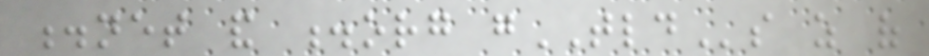.net and .org gTLDs as of
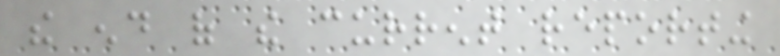the end of the current reporting
